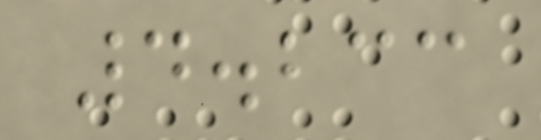4.233
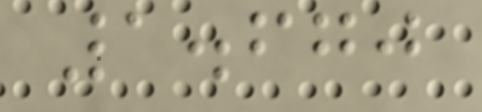1.670
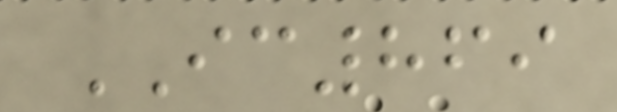IC869
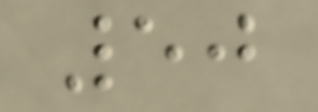50
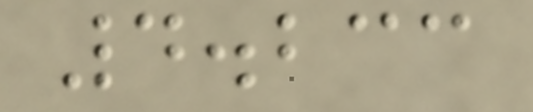4.233
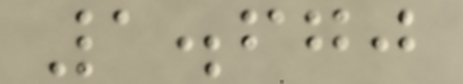1.670
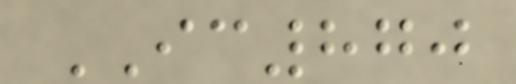IC870
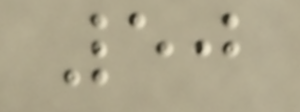50
